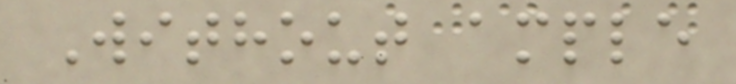Without ample
